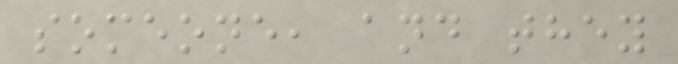someone, and they
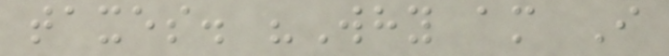taxes. "Why am I
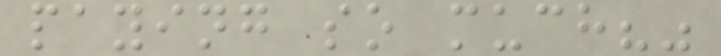paying so much?"
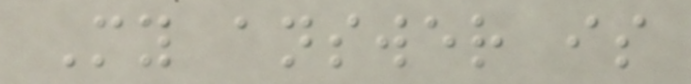My answer is
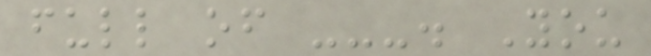full of ---. You
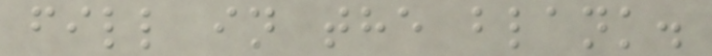fill in the blank.
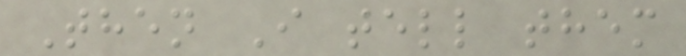Then I tell them
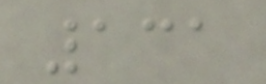131
